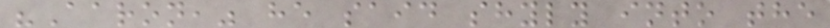"Aaron," he said shyly into the
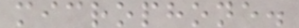microphone.
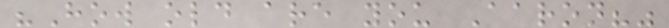"How old are you Aaron?"
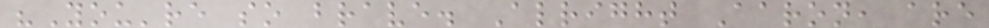"You're so brave. Alright Aaron, are
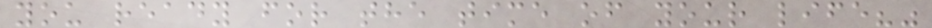you ready for the time of your life?"
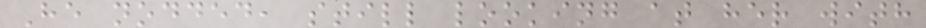He nodded, still looking at her with
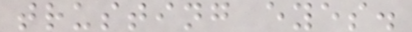trusting eyes.
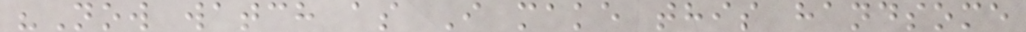"Now watch as I make this handsome
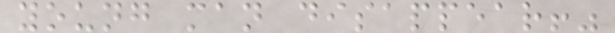young man disappear!"
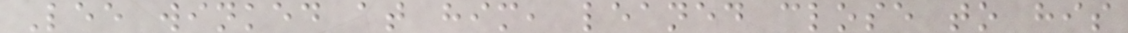Lee winked at him, leaned close to his
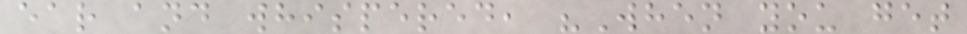ear and whispered, "When you get
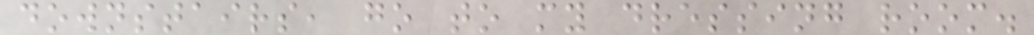downstairs, go to my dressing room.
